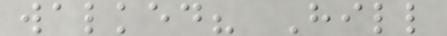walked? Hill
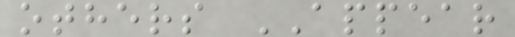others APPEAR
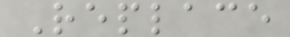Replace
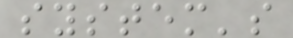system's
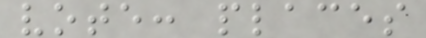vote: places
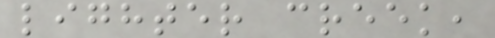lighter creek,
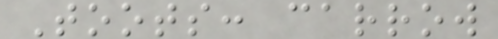Toots: carrow
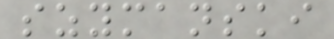szymanski
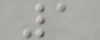1
